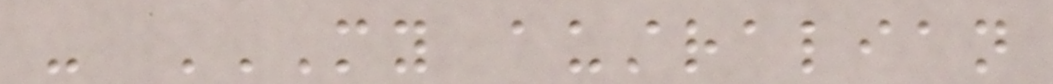- MY AUSTRALIAN
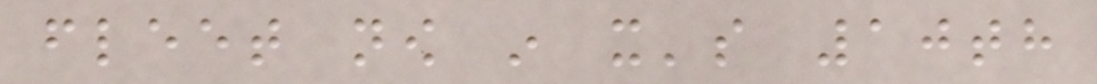fleet now in it's 10th
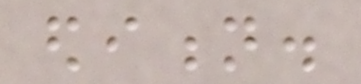edition.
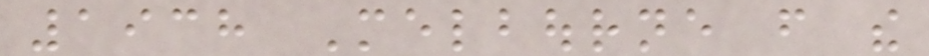1938 Melbourne from the
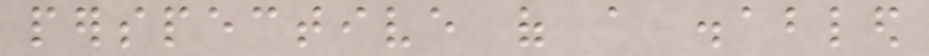perspective of a disabled
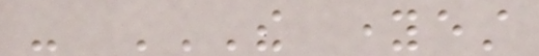- THE YOUNGEST
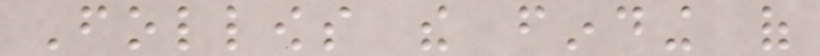Follows the finding of
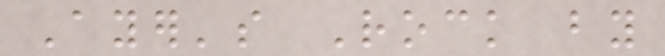Ayer's Rock by
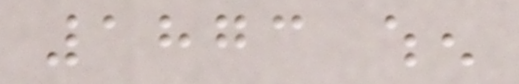1873 when
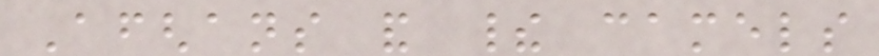Afghans and their camels
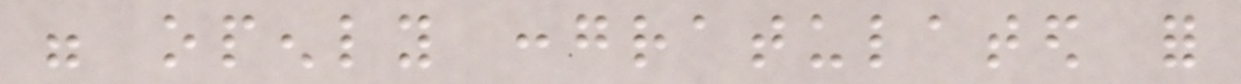were openly congratulated for
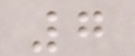7
